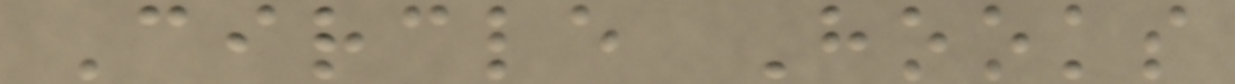Circle Hooks
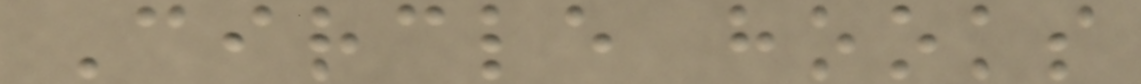Circle hooks
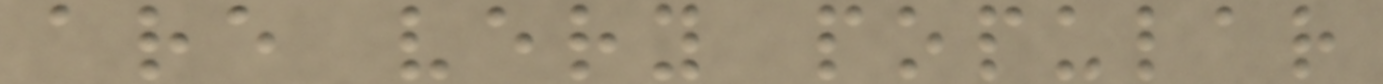are very popular
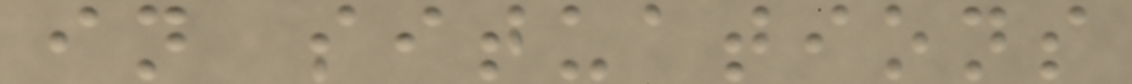in situations
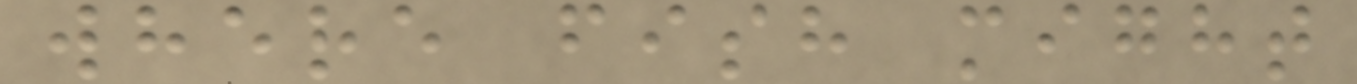where fish might
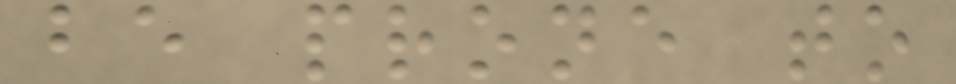be prone to
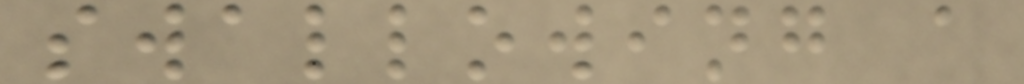swallowing a
